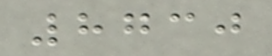8730
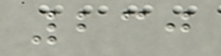230
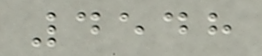4548
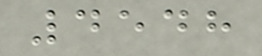4548
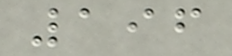196
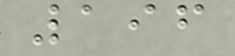196
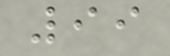99
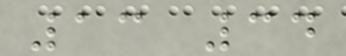13 34
